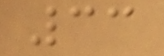33
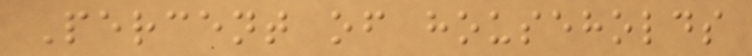Percent of households
